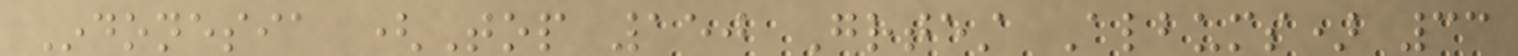Indonesia (Top 150 Greatest Albums) 33
